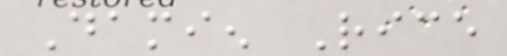Damien Rice
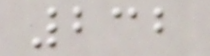232
